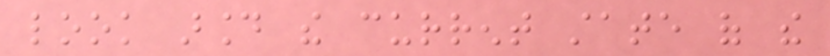look around the current state of the
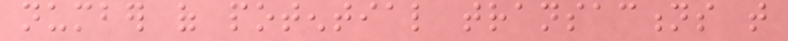number of potential transactions that
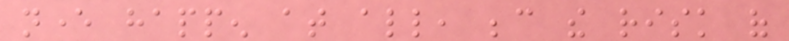never happen at all, because the risk of
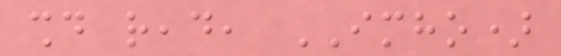should read, IMHO)
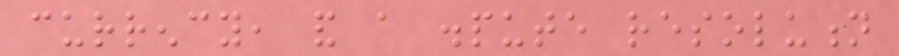currency, and a dispute resolution
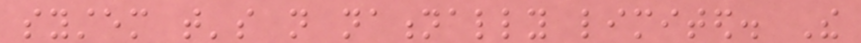system that's not nationally limited. The
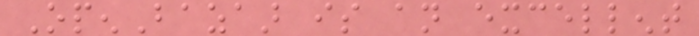OpenBazaar is an excellent
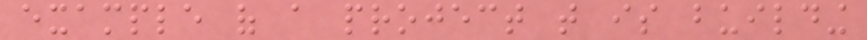example of a project that is building
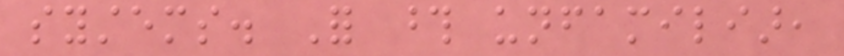systems. For those unfamiliar,
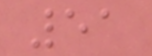51
